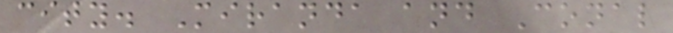city. Miranda and Conal
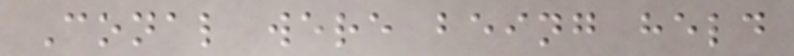Conal were being held
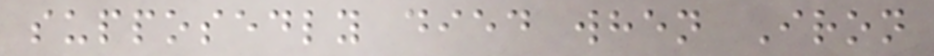supposedly died when Iron
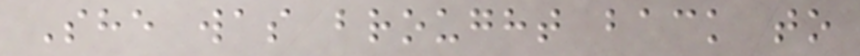She was brought back to
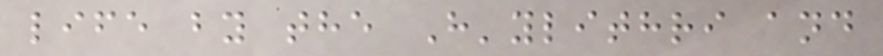life by the H'ylithri and
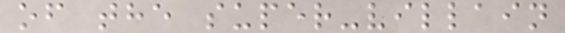of the super-villain
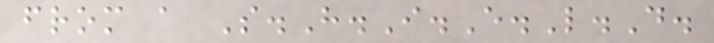from a S.H.I.E.L.D.
